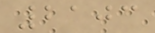2103
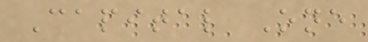Capital One
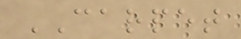CARPET
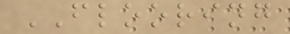FLOORING
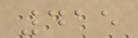415
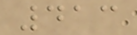413
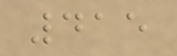415
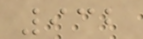932
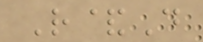R&D
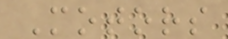Motors
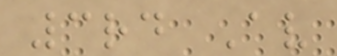3rd Av
